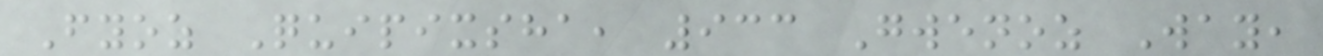Fyoz Quipixsha, 933 Gwenoz Way,
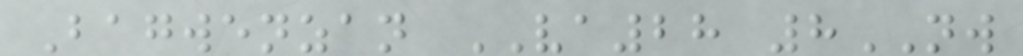Bagwenzan VA28 8NW
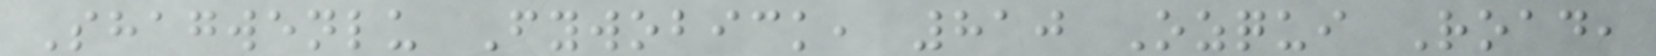Shagwenlu Fywobick, 810 Ozqui Road,
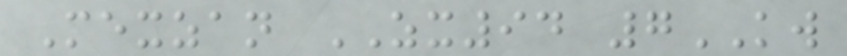Mexzan ZX94 7KW
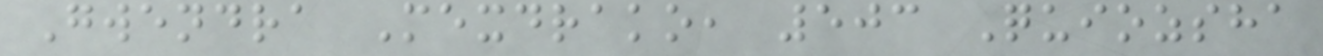Gwendra Mexdrako, 503 Quiozsha
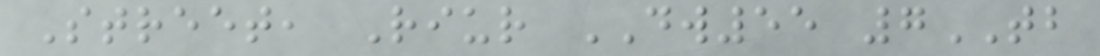Street, Riur DW55 7TB
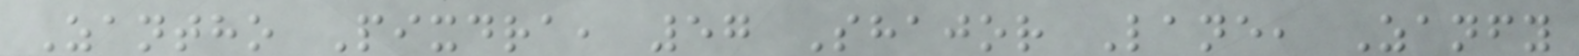Zantho Pixdra, 57 Shajor Lane, Zanfy
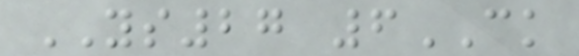YS27 6CK
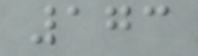173
